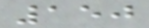150
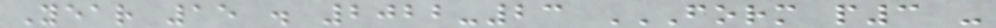Year 15 . 2022-23 FORM P3 -
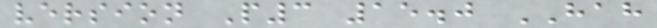version P3 15.0 HAH
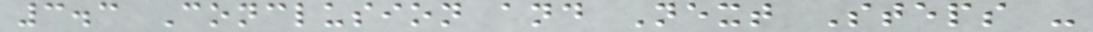3.3 Conclusion and Next Steps -
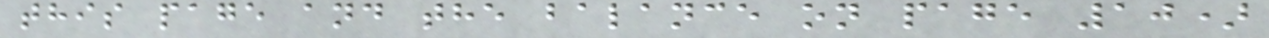this page and the balance on page 10)
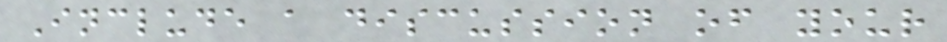Include a discussion of your
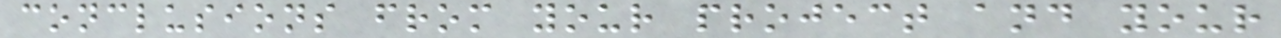conclusions from your project and your
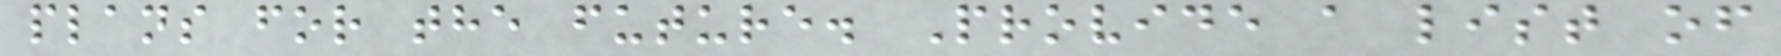plans for the future. Provide a list of
